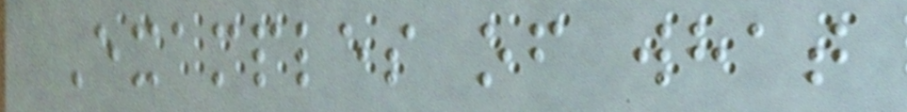Examples of what
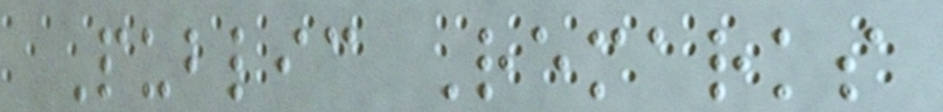Public Remarks
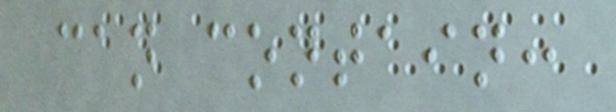can contain:
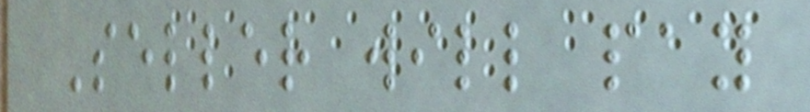Seller will pay
